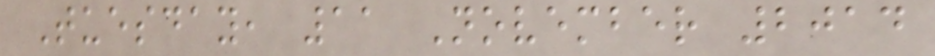Tuesday, 11 November 2014
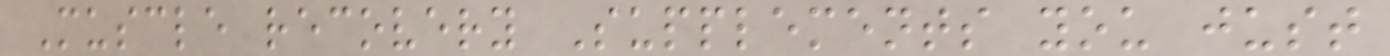Muscle recovery Supplements you just
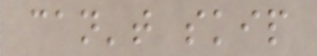can't skip
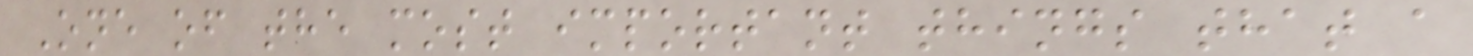One of the most important things that a
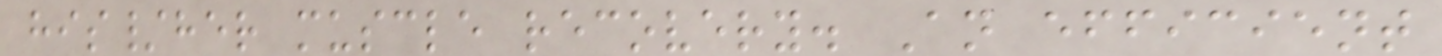his/her muscle recovery. An efficient
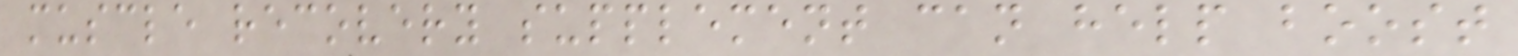muscle recovery supplement can help boost
